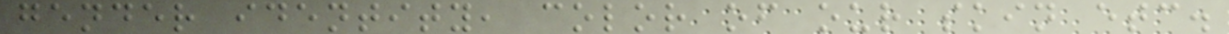gender identity, color of our skin etc.
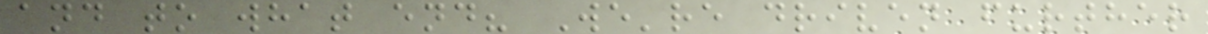and to what end? We're driven further
